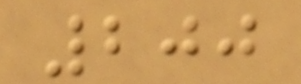200
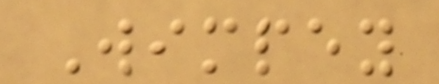Wimpey
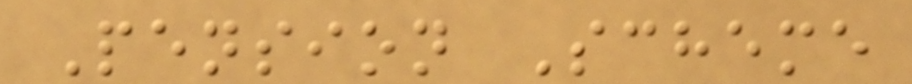Pension Scheme
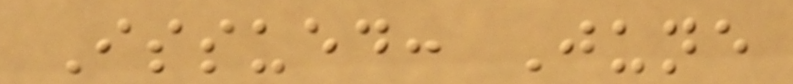Issued: June
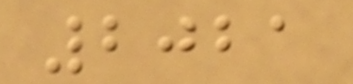2021
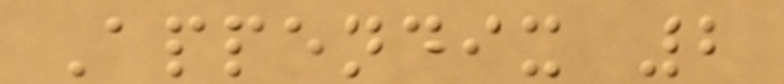Appendix 2
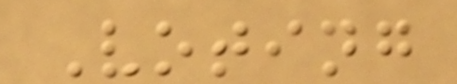Voting
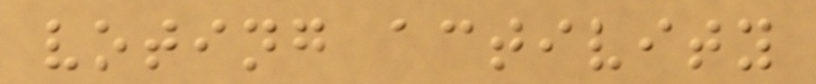voting activity
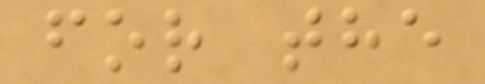for the
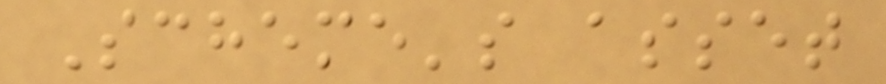Scheme's asset
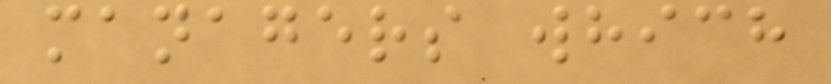managers which
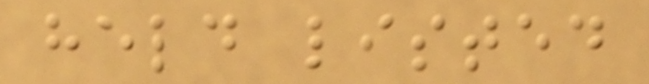held listed
